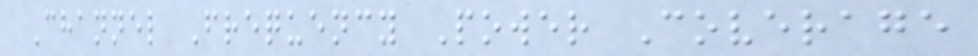Channel Frequency Power Coverage
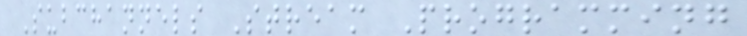Subchannels Stream Programming
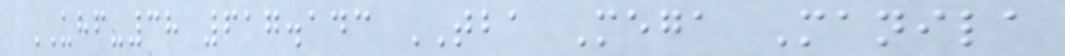UHF-38 617.143 TBA Mega Manila
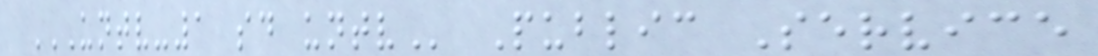UNTV-1 SD UNTV Public Service
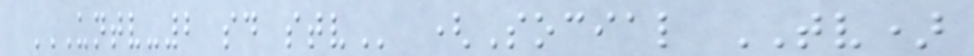UNTV-2 SD STV (Social TV)
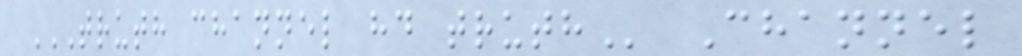TRUTH CHANNEL HD TRUTH Channel
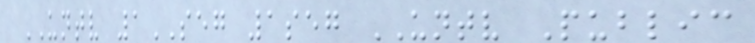UNTV 1SEG 1seg UNTV Public
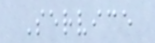Service
